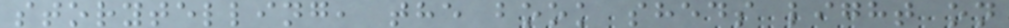storytelling, the book sheds light on
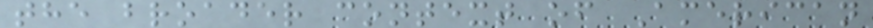the broader context of American
